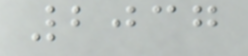2037
